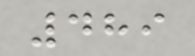489
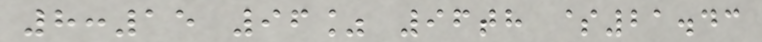8:15 96% 96th $21.43
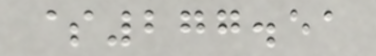$277.51
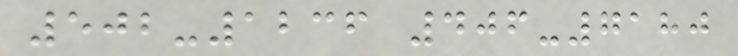502-1236 406-7180
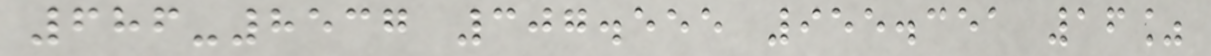686-8537 307.555 955.351 16%
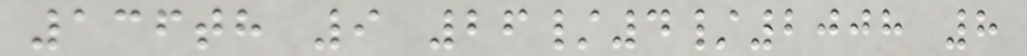136th 9 26/4/2008 8
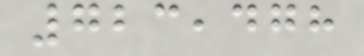723,478
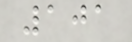101
